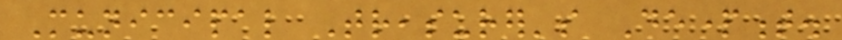Municipal Treasurer's Department.
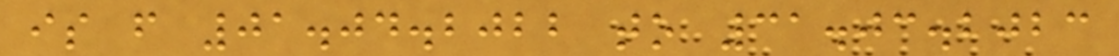is from 01.04.2022 to 31.03.2023
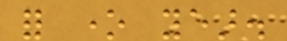for one year.
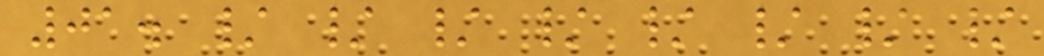01. / / / / / / / /
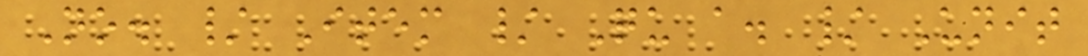No. / Item / Qu a. / Unit
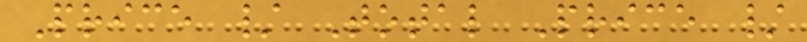Price / Total Price /
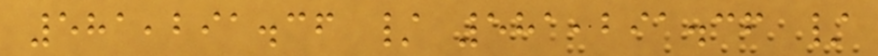581,291.36 / 581,291.36 /
